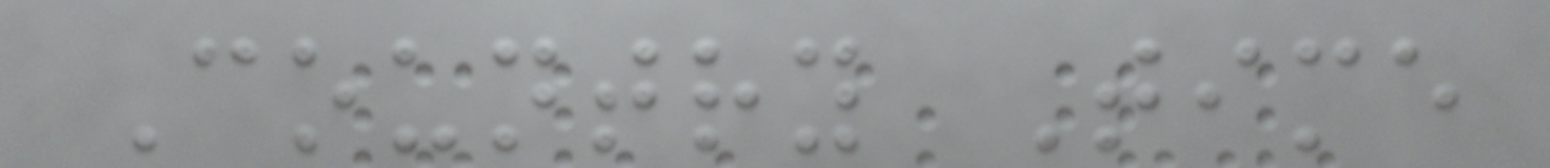Country Time
